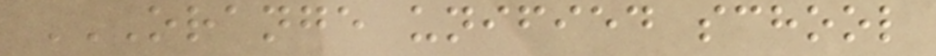ORANGE UNIFIED SCHOOL
